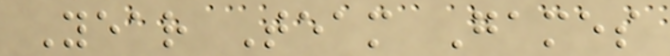Year Team Games
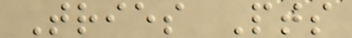Tries Pts
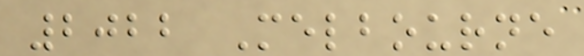2022 Melbourne
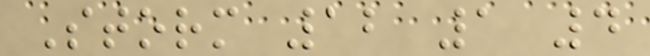Storm 12 1 4
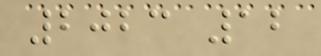2023 12
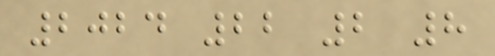2024 22 2 8
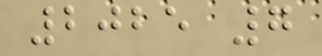2025 7
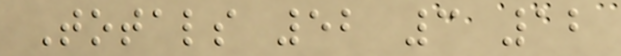Totals 52 3 12
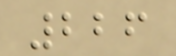226
